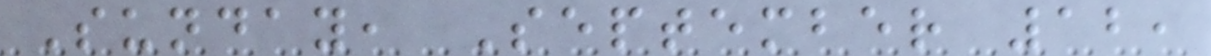Sunday, September 12,
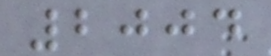2004
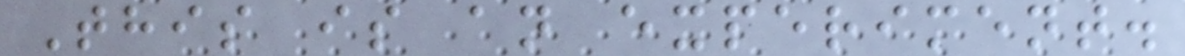This is an experiment.
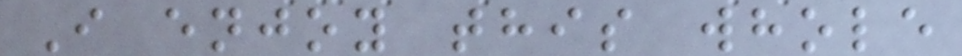I enjoy this whole
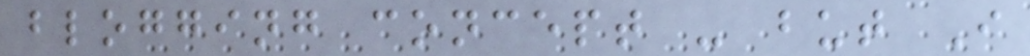blogging concept - but I
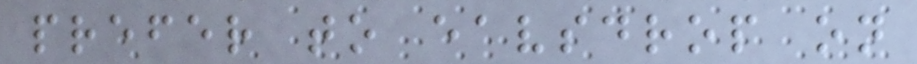prefer to eavsdrop on
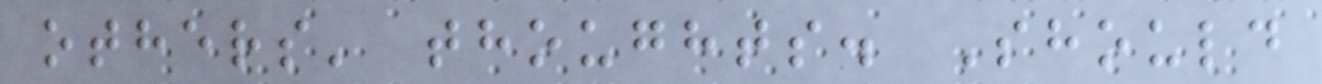others' thoughts. Should
